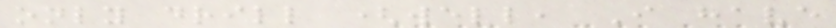only drill (well, I have
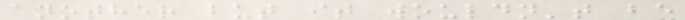another but it wouldn't be
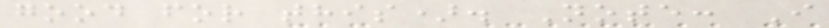good for this). Note: I
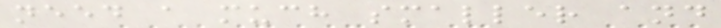need a much smaller and
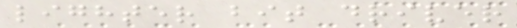lighter bit driver
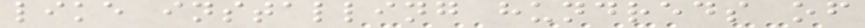like installing hundreds of
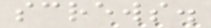screws.
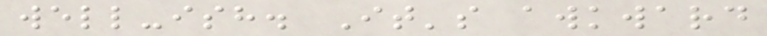well-ish. It's awkward
